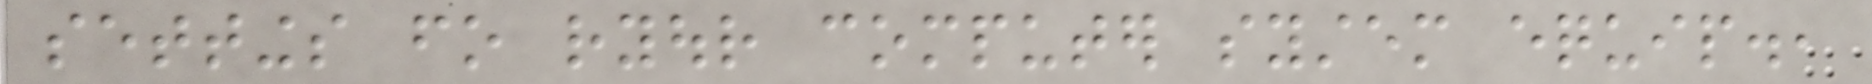settings fo ryour computer system equip.,
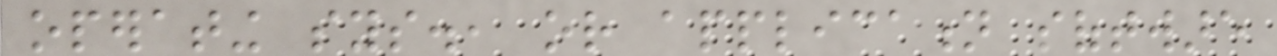operating sys., or application software
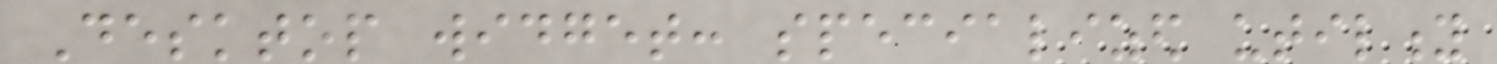Desktop widget: specialized utility
